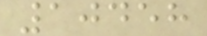10458
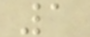1
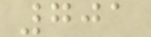701
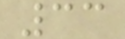33
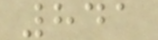841
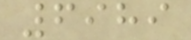6989
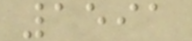1591
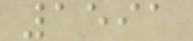1591
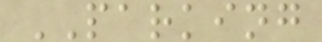PARKING
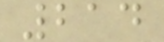214
